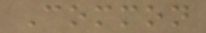Common
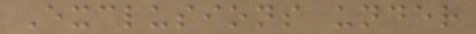Exclusions under
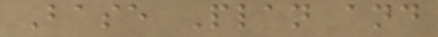Base Plan and
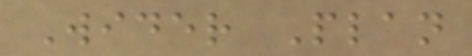Wider Plan
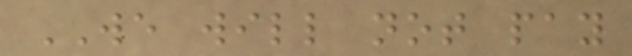WE will not pay
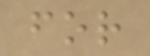for
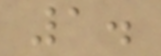1.
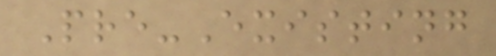Pre-Existing
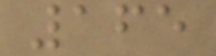165
